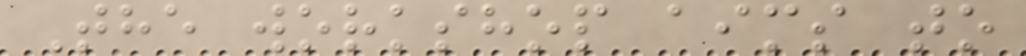The workshop aims to
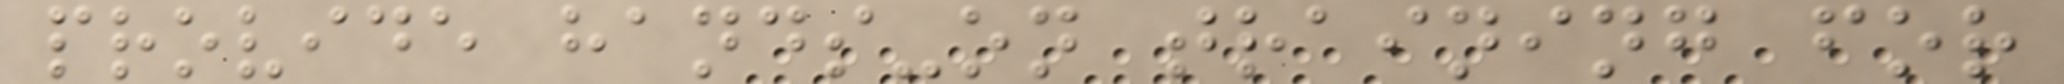provide hands-on training for
